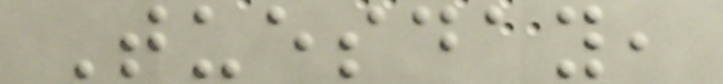Tuesday,
